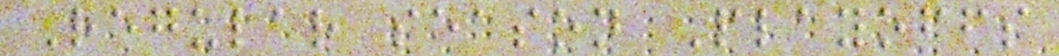Regular season Playoffs
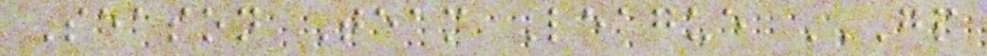Season Team League GP
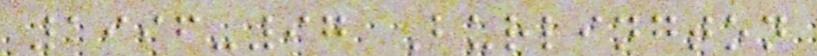1996-97 Burlington
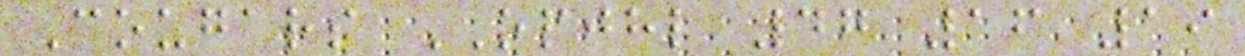Cougars OPJHL 47 16 19
